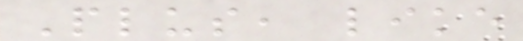Plus, like
